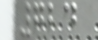724
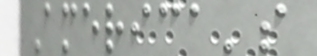America's
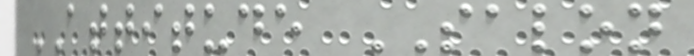ATTITUDE SALON
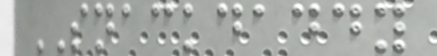SNACKDADDY
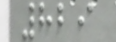829
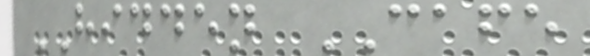HIDDEN CAFE
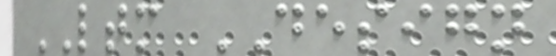LTM DESIGN
